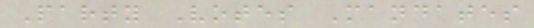Party Votes Mandates
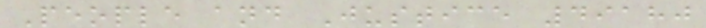People and Justice 49180
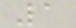1
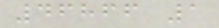46866 1
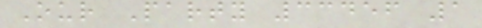Our Party 33456 1
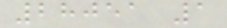28051 1
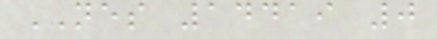NES 14419 0
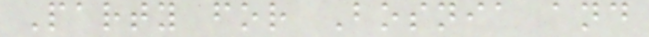Party for Bosnia and
